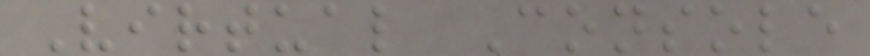Virtual Console
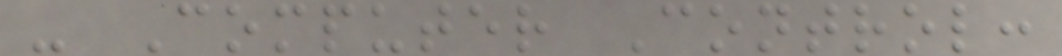- Computer Control:
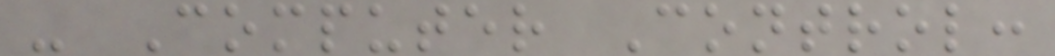- Computer Control:
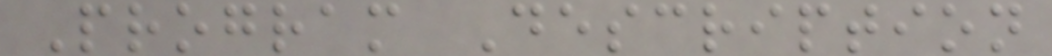Program Description
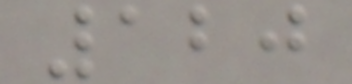120
